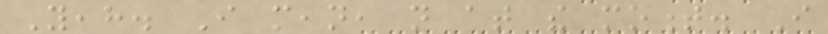Yeah. I mean, not at the moment. I
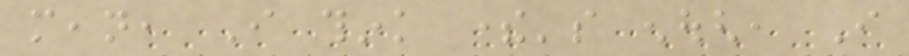mean, I think there's enough, I
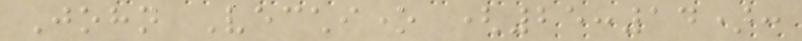John Vecchione (25:14):
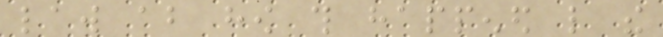law about how this happened like the
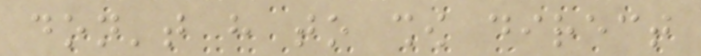don't have to show direct
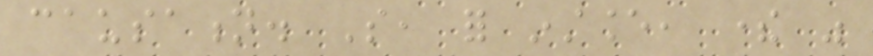causation. So, for instance, there was
